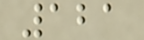121
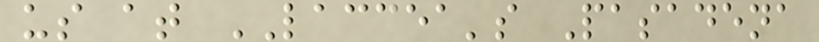us at LACCEA's Pasadena
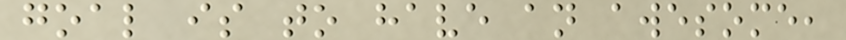goal is to have an awesome,
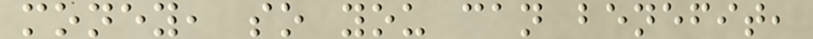money, so you can benefit,
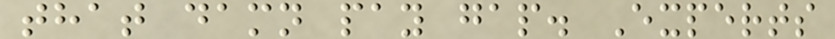that damn pay gap. Experts
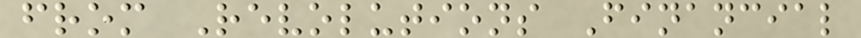from Revolutions Financial
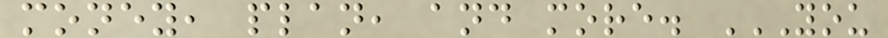money, plan, and more. YOU
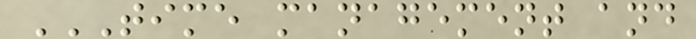TIME MANAGEMENT AND
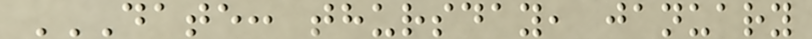DATE: THURSDAY, JANUARY
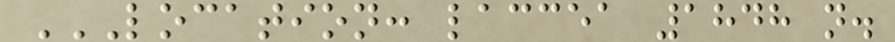LOCATION: LACCEA 1848 N.
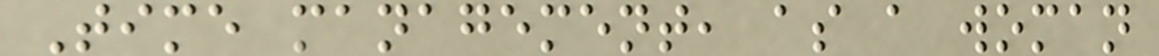Time management, as a woman
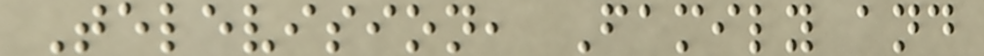Television, Family and
